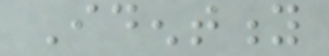Identity
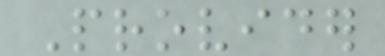Provider
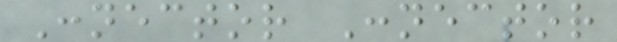Connector Connector
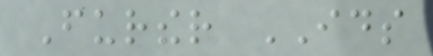Further IDS
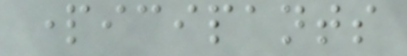participants
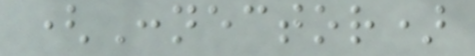(Connector)
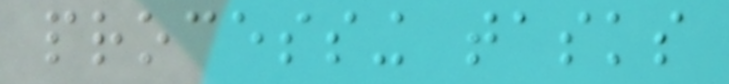processing tasks
